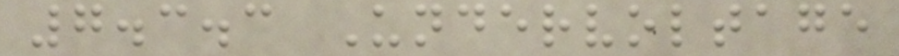7.3.3 Undervoltage
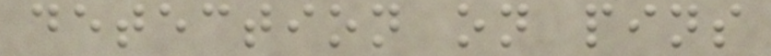detection on pins
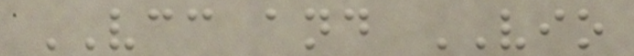VCC and VIO
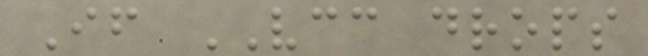If VCC drops
